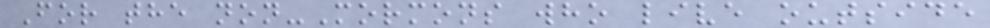For the non-Mormons who live outside
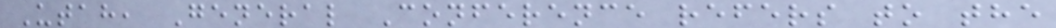Utah, General Conference refers to the
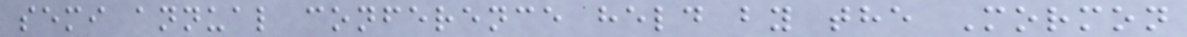semi annual conference held by the Mormon
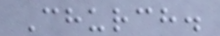Church.
